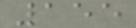155
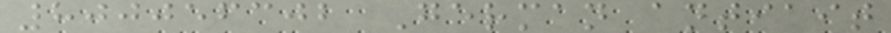800056302 German antiait
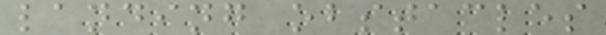landing obstacles
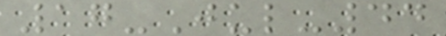17-Jul-44
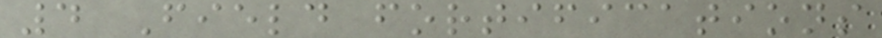4 Field fortifications
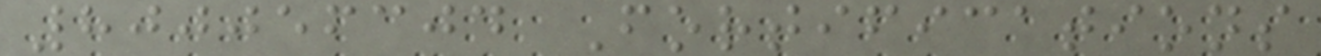800056304 Fortifications
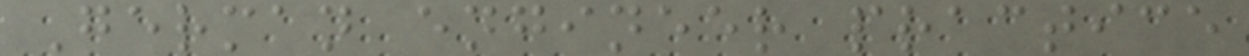German engineer practice
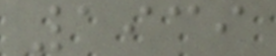1939
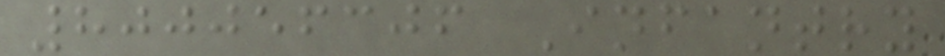800056306 Infantry
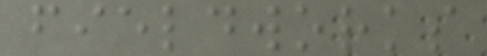fieldworks
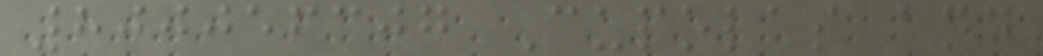800056307 Cupolas and
